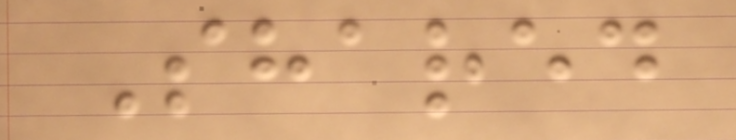Shared
